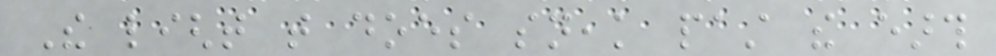The light that does sneak past the earth
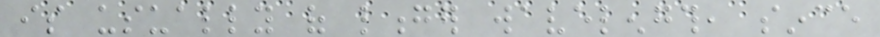is usually of longer wavelength, since
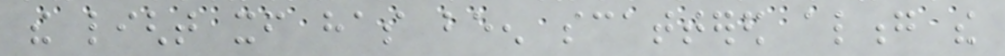the light itself has been scattered along the
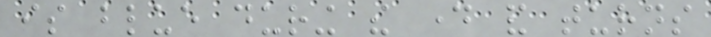is blue during the day and turns
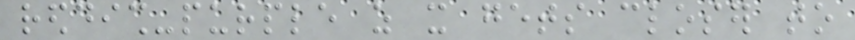reddish-purple as it gets closer to
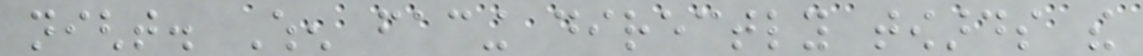night. When facing directly towards the
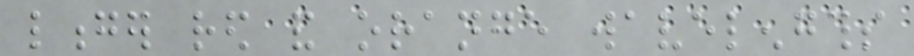longer red and orange wavelengths
